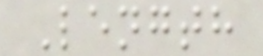Length
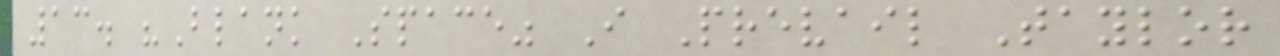13. "Blank Space" I Prevail Taylor
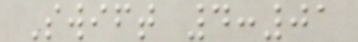Swift 4:01
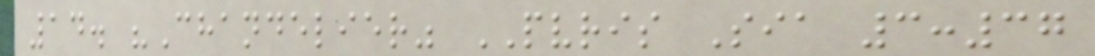14. "Chandelier" PVRIS Sia 3:37
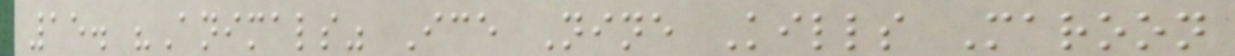15. "Animals" Ice Nine Kills Maroon
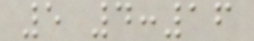5 4:16
